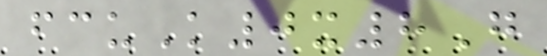fcuK0x8G
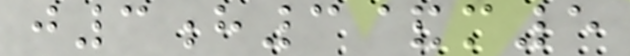j3h3&m5
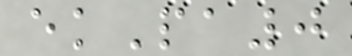ekPa0
